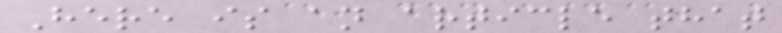Here is an article that
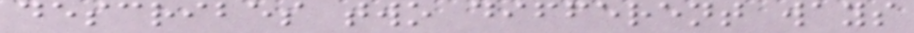describes two different ways
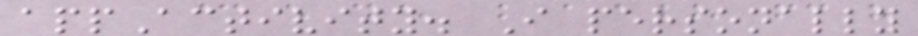appActivity. I personally
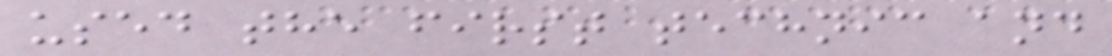used the first technic and
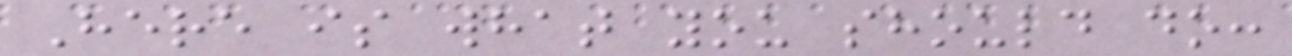Here is what you should do:
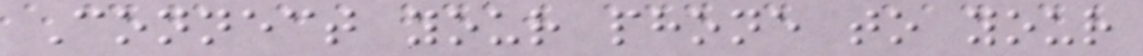Connect your phone to your
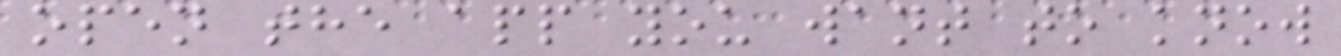open the app you want to know
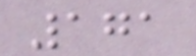171
